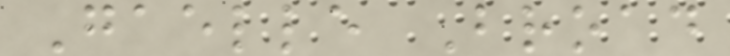Gaelle Broad
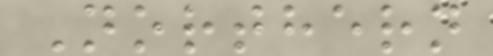Northern
